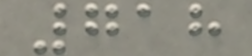718
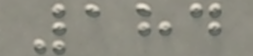184
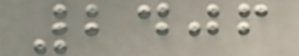2406
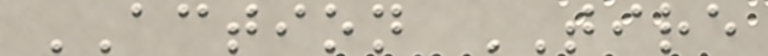ACTION TIRE
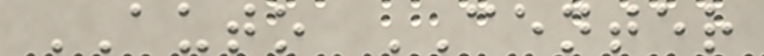AUTO CENTER
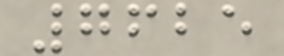7625
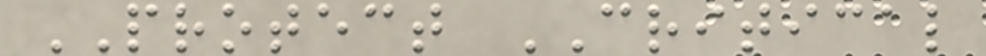PROTECT CRITICAL
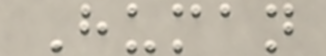Human
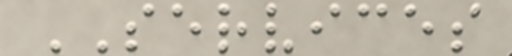SERVICES
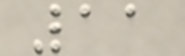11
